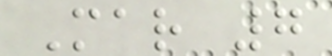Mar 7
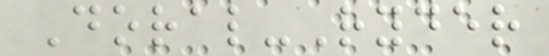Doral-Ryder
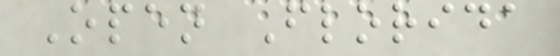Open Florida
